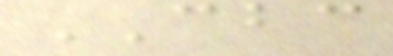CBC
